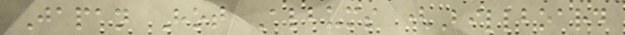Japan Hot Albums (Billboard
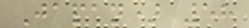Japan) 58
